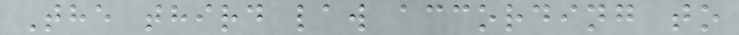The third law according to
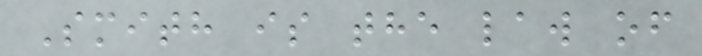Smith is the law of
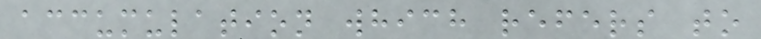accumulation which refers to
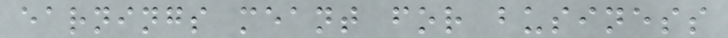earnings meant for business
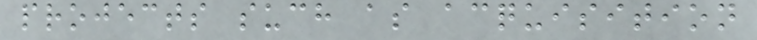projects such as acquisition
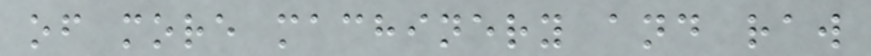of more machinery and raw
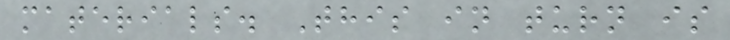materials. This in turn is
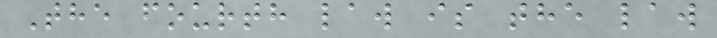The fourth law is the law
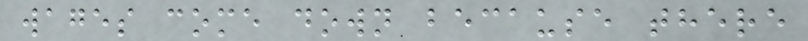wages come down because there
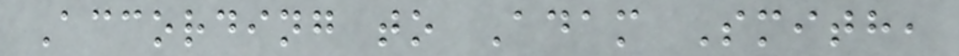According to Adam Smith,
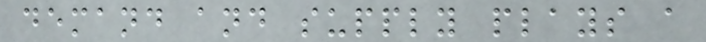demand and supply plays a
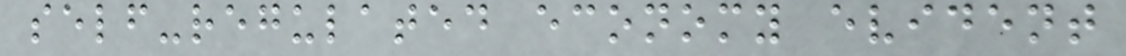self-regulated economy evident
